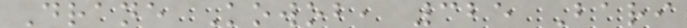Drane Kowob, 325 Bari
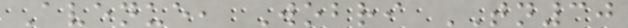Avenue, Wobri TN30
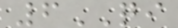6QI
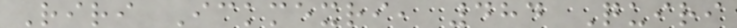Riri Ickmexri, 484 Quiri
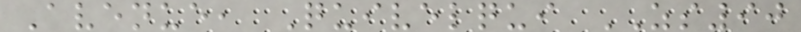Avenue, Quivelqui ZS90
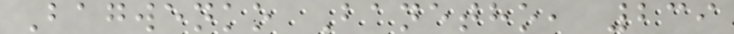Bagwenko Banetho, 239
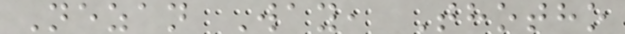Nezan Way, Thotho
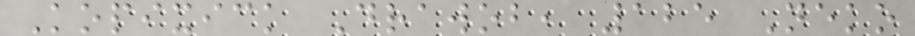Kopixick Drawob, 125 Neko
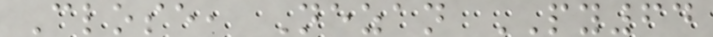Close, Nezan PY64
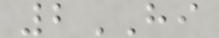2HI
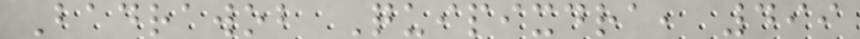Badrawob Quipixdra, 499
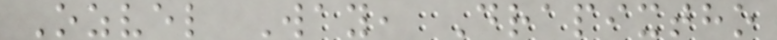Ozvel Way, Drapixtho
